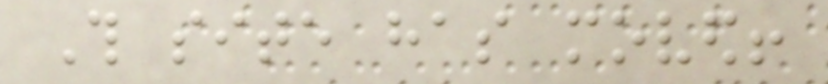This site has moved!
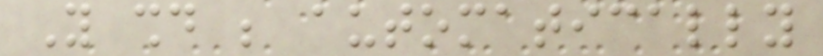You should be automatically
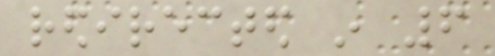redirected in 6
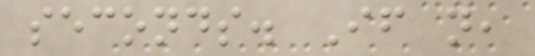seconds. If not,
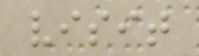visit
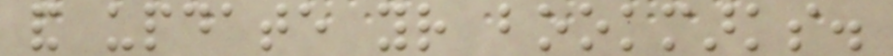and update your bookmarks.
